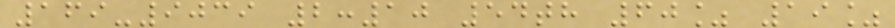169-9039 2:10 54th 60% 19%
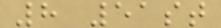8 51st
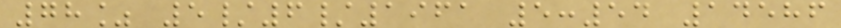78% 5/6/1961 5:54 14586
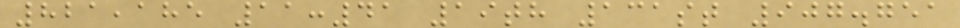821,185 11:41 19th 131st 907.751
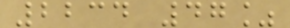2234 47%
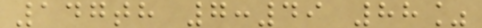147th 7:49 88%
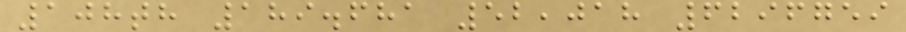108th 189.681 52,018 6296759
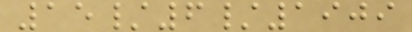15/6/1909
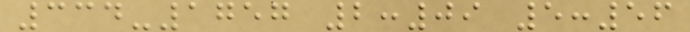334-1757 2:09 5:56
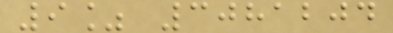9% 3081204
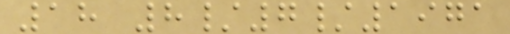18 8/7/1971
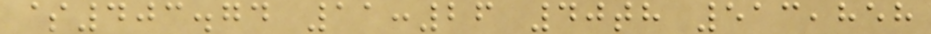$403.74 11:26 40th 513,858
